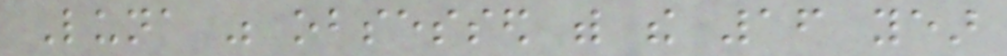Luna was obsessed with the 16 year
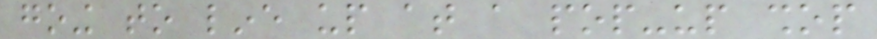going to line up at a pop-up shop
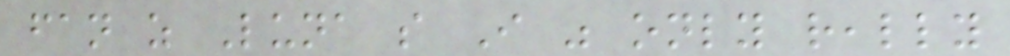fan as Luna so I was only really
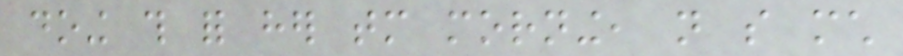doing this for her tomorrow morning, not so much
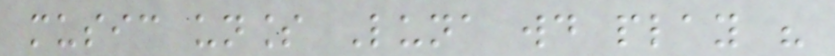music unless Luna would play his
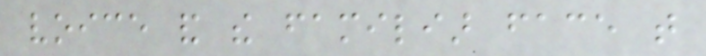voice and the familiar face that
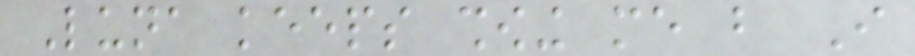Luna keeps showing me but I
